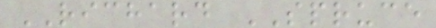RICHARD SPRUCE
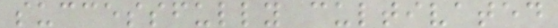successfully cultivated
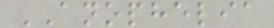ANOPHELIA
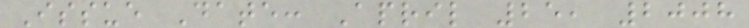Issue Date: April 25, 2008
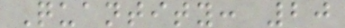Quantity: 20
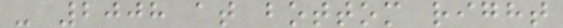- 2008 at bottom right
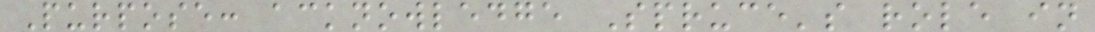Purpose: acknowledge Spruce's role in
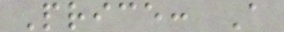Price: A
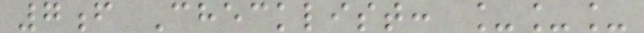7f Checklist: ___
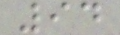94
